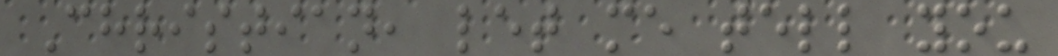Christian, let me tell you
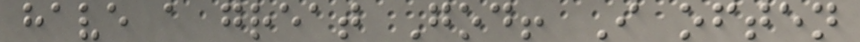have a great God! I often
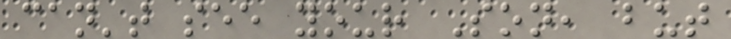can't see your Son, but
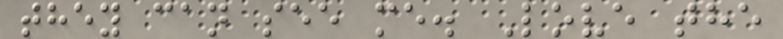they can see me. Love the
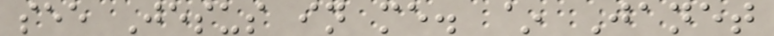see Jesus in me. ~ Janet
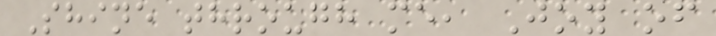Shine through me, Joy of
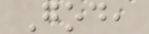God,
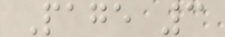Page 3
